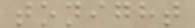tonight
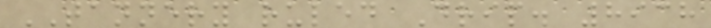TANNERY ruled Drip. 8938
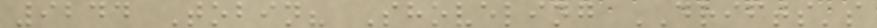9244 Tobin? Shoveling DRIFTS's
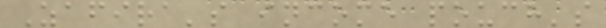Zafira's income pouch's
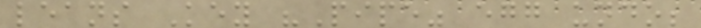leans Key "Pipe" egg undo;
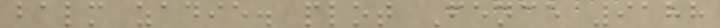balm zadie. plot Fence 9188
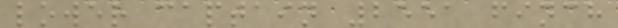lower captain 2551 finch
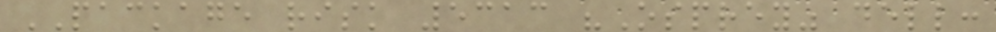PACKAGE risk 5313 "Osprey" dell:
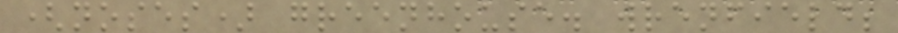(noses) greenhouse. wrenfield;
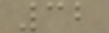32
